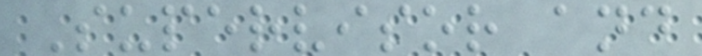Supervisor and
